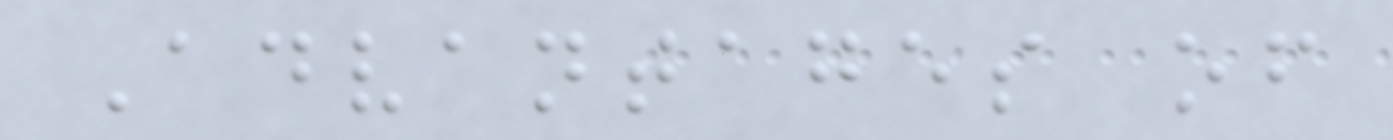Advantages of
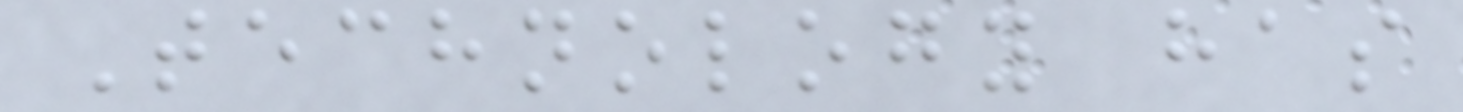Technology has
